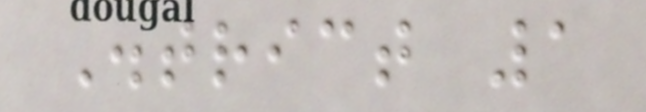District 1
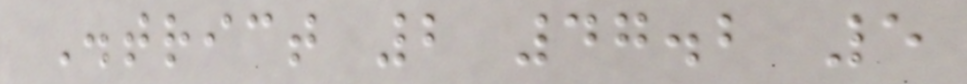District 2 47.2 5
